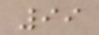99
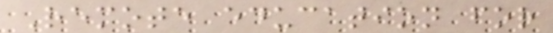Remote education for
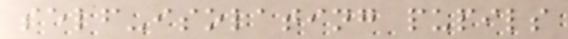self-isolating pupils
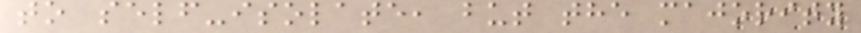to self-isolate, but the majority
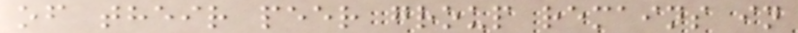of their peer group remains in
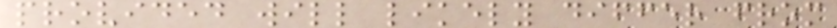provided will likely differ from
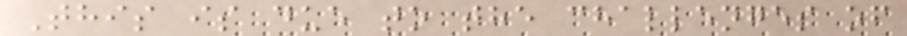This is due to the challenges of
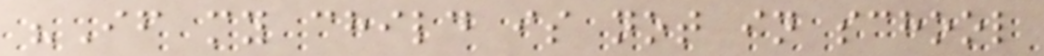"If my child is not in school
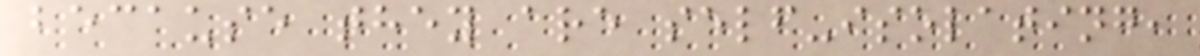because they are self-isolating,
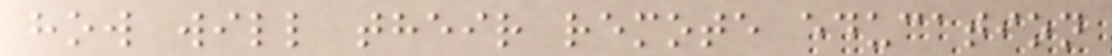how will their remote education
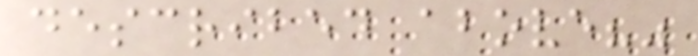described above?"
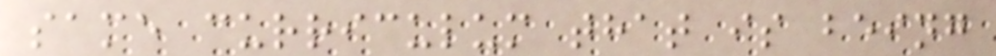same curriculum that is being
